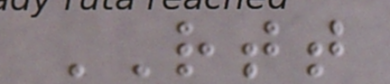RTT
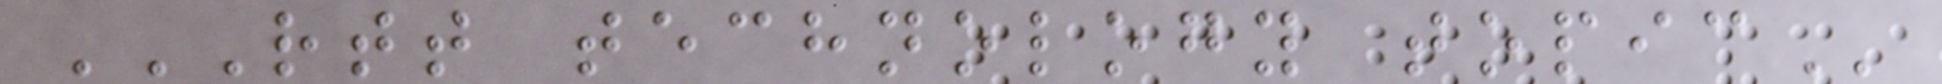RTT TECHNOLOGY TOPIC
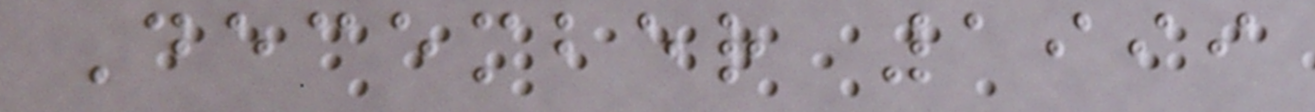December 1999
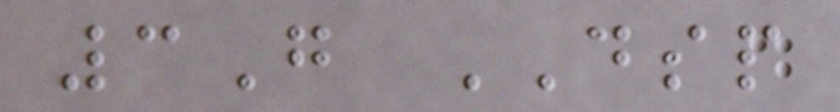3G DSP
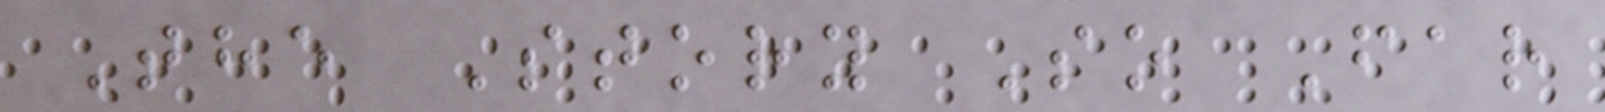The Story So Far
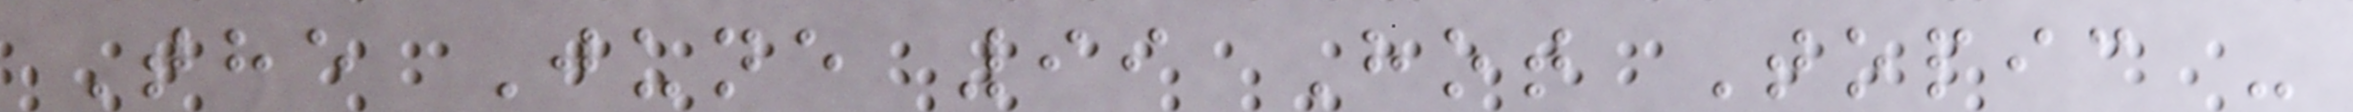The June 99 Hot Topic -
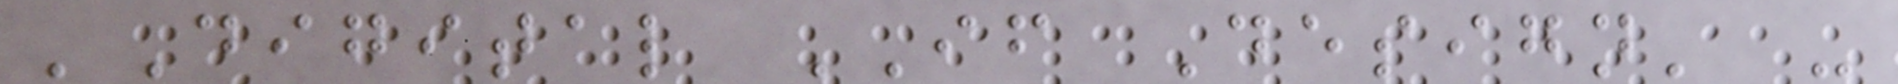'Digital IF Design' -
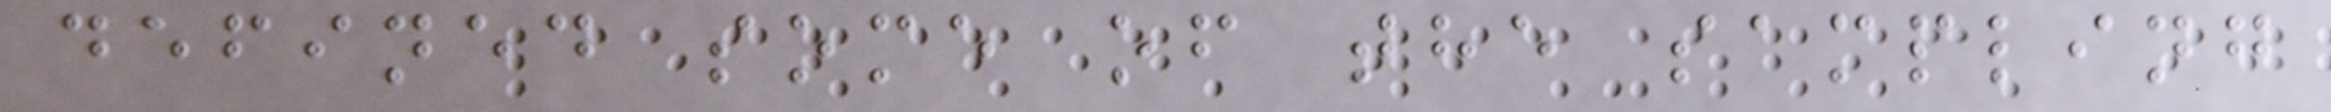defined some of the sampling
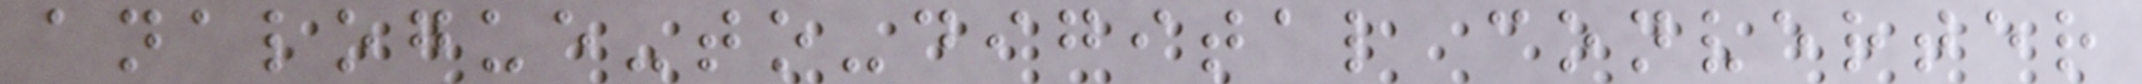analogue-to-digital converter
